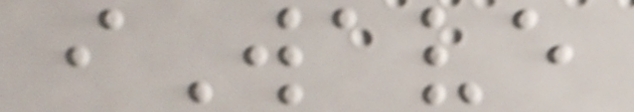iWave
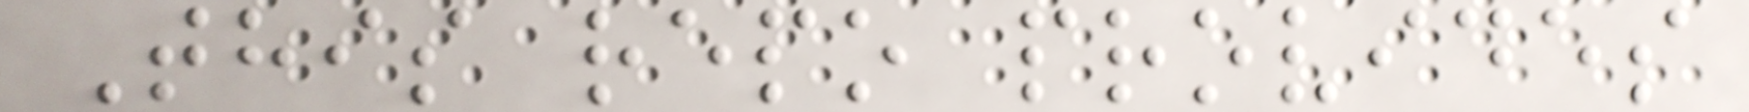This repo provides
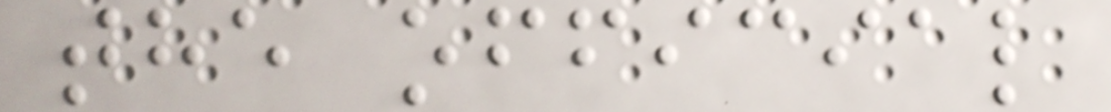the official
